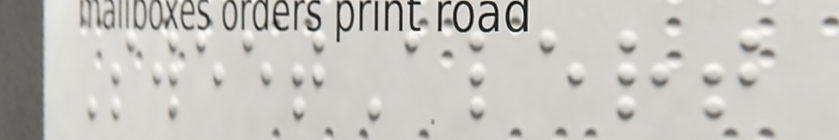SweetAlert
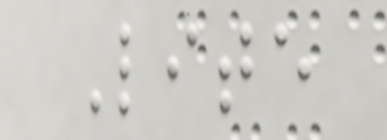Lite
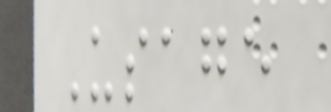Usage
